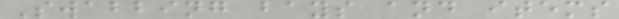Swabbing bays and items
